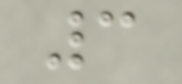3
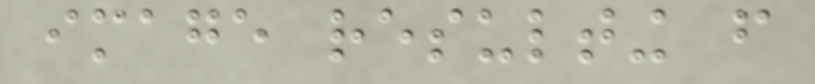image resulting from
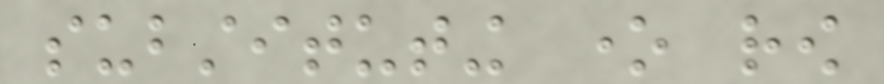substituting one row
